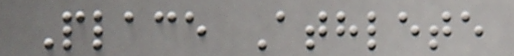Place Athlete
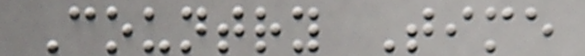Country Time
